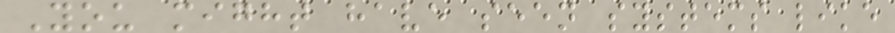You might have seen systems like
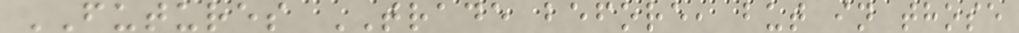FUTURES TRADE before, but in those
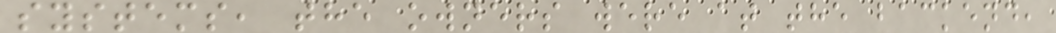systems, the owners were at the backend,
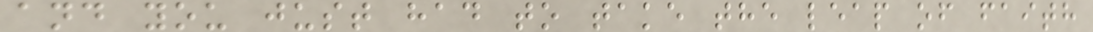and you just had to take the leap of faith
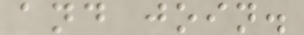and join.
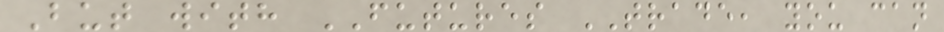But with FUTURES TRADE, you can
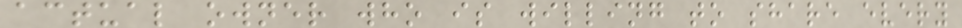actual owner who is willing to share every
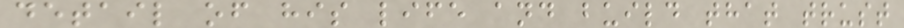detail of his life and build that trust
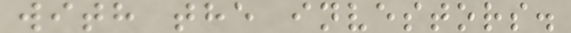with the investors.
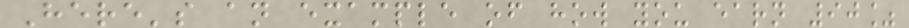Here's an example of how you earn 90%
